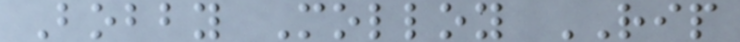Bobby Molloy RIP
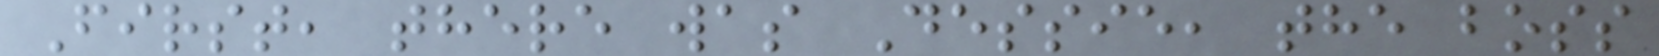First, there was Dessie, the boss
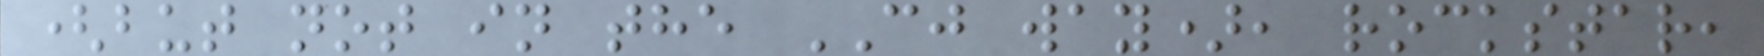(but not in the CJ way), rockstar,
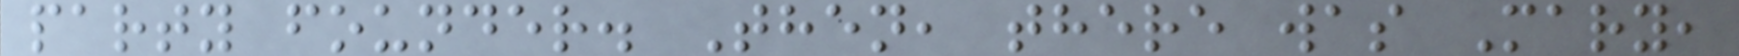party founder. Then, there was Mary,
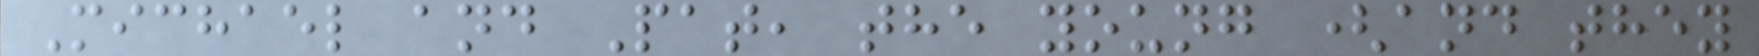Michael and Pat, the young (and they
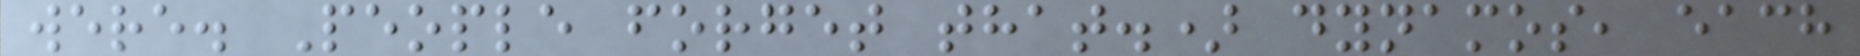were. People forget that.) dynamos, each
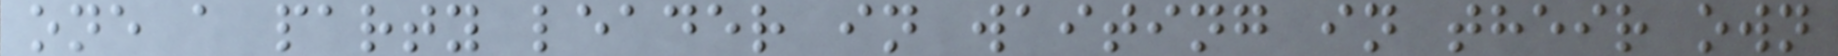one a party leader in waiting in their own
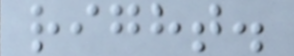right.
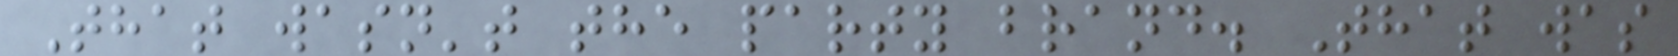That wasn't the party brand. That was
